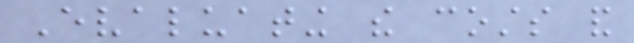Evaluating the costs and
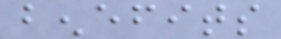benefits
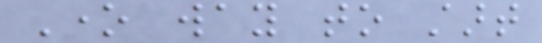One way to start
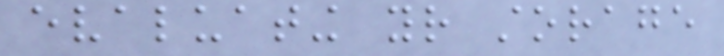evaluating your storage
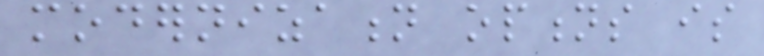modernization options is
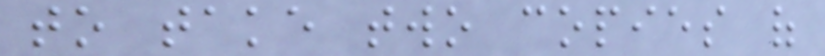to take two copies of
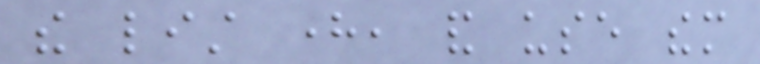the list here, and use them
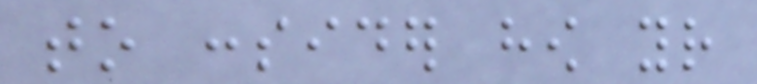to consider how your
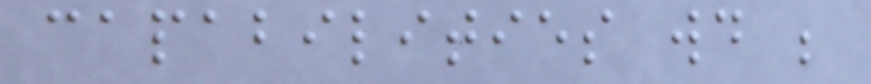capabilities would be
